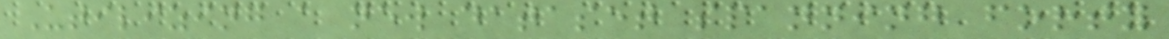Utilizing a new dataset spanning forty
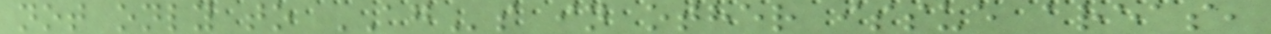not only to AGs in other issue areas,
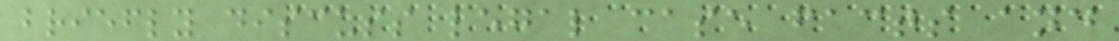briefly discuss legal case facts and
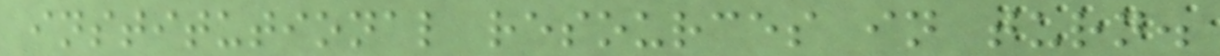institutional resources in turn.
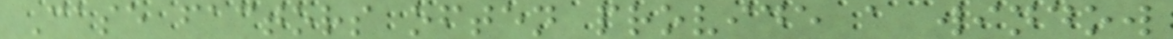Case factors often provide a window
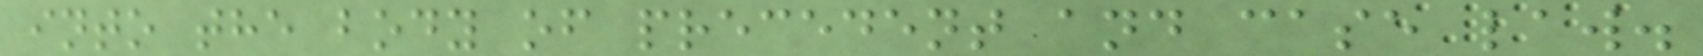into the body of precedent and case law.
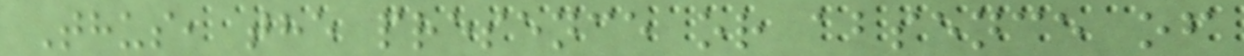Thus, the presence or absence of
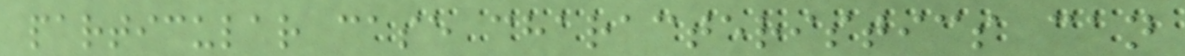particular case characteristics can
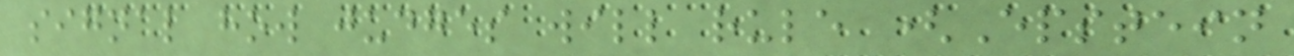signal how judges will rule (Epstein
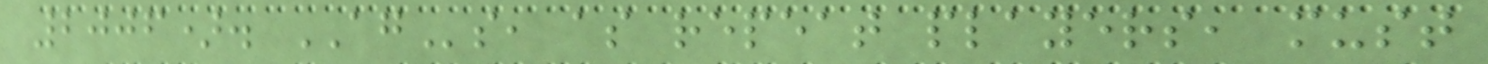2006). AGs, as repeat players, must
